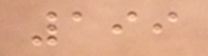199
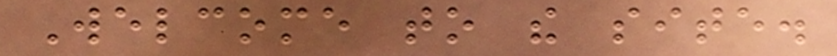Welcome to the site.
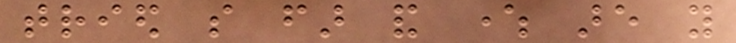tried so far and where are you
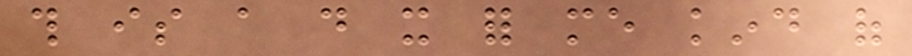this is a do it for me kind of
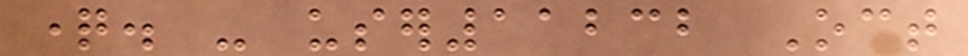question. - user11232 Oct
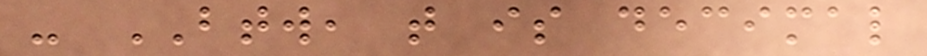- BTW, that is decimal
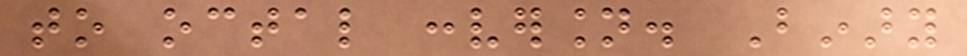to octal conversion. Binary
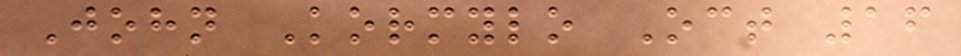John Kormylo Oct 16
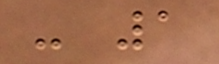- 1
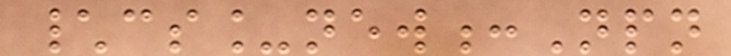\cs_new:Npn
